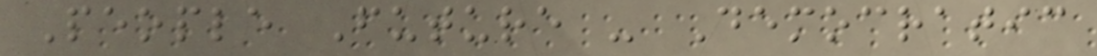People Future - Democratic
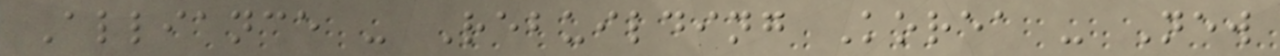Alliance - Rebuilding Korea - New
